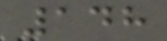148
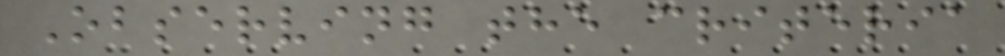Observing the criteria
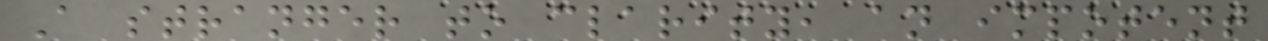A stranger to clarity, an impotent
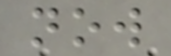now
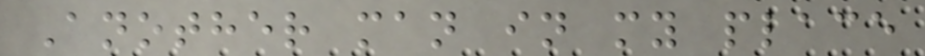Another man in my place
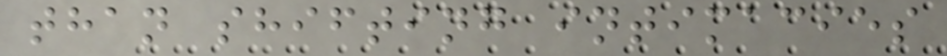than shifting intimacies
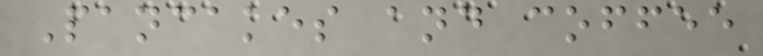Pancakes and coffee
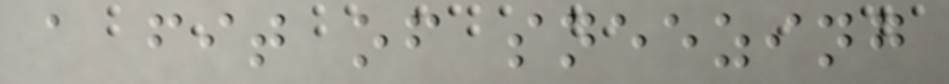a fit of sneezing
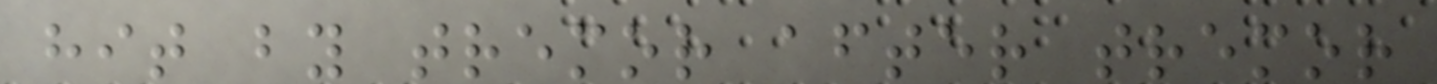hit by tremor after tremor
